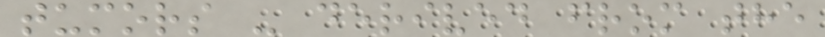tumors - derived from the
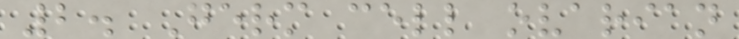2. Germ cell ovarian
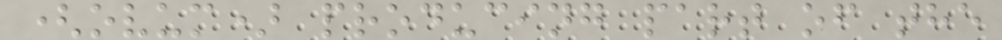(ovum) producing part of the
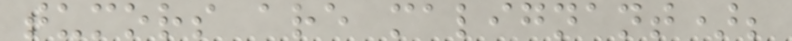tumors are malignant);
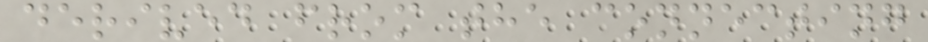derived from the connecting
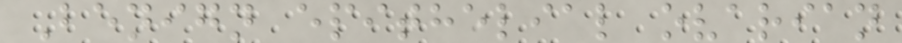Benign epithelial ovarian
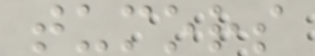tumors
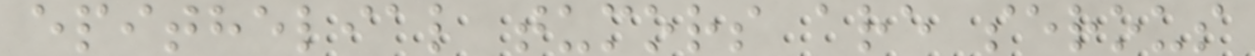epithelial tumors are serous
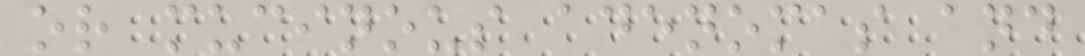or mucinous adenomas and
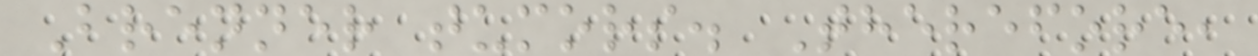Brenner tumors. Therefore,
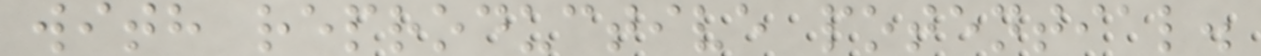with reproductive potential.
